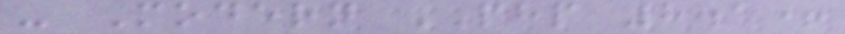- Modern PHP 8.1+
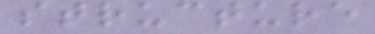structure
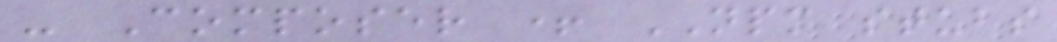- Composer + NPM stubs
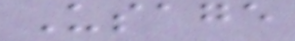Usage
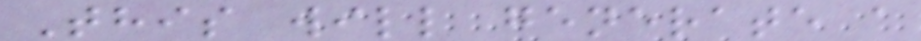This will generate a
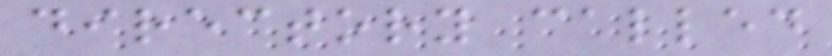directory called
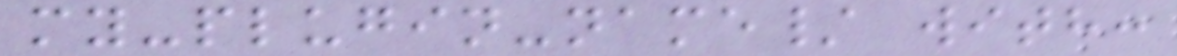my-plugin-name/ with:
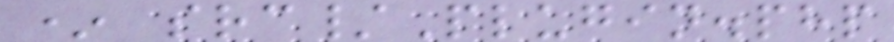* src/Plugin.php
